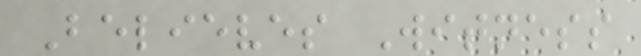Believes Witness
